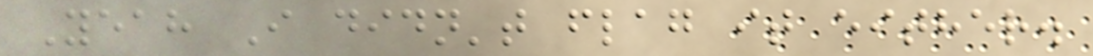Yeah I didn't flag it either.
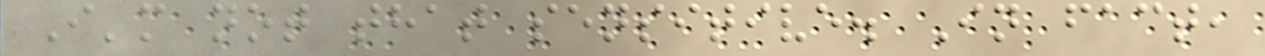I'm not that sensitive. In fact,
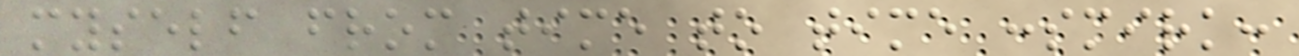myself from time to time :smirk:
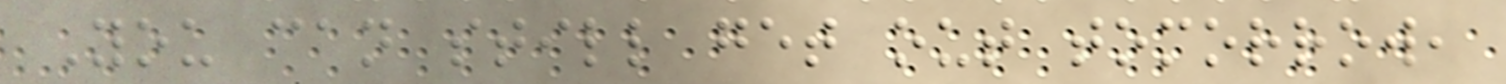You can still get out tomorrow,
